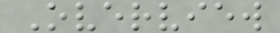Overview
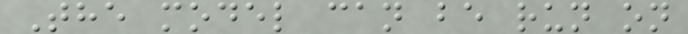The model can be run on
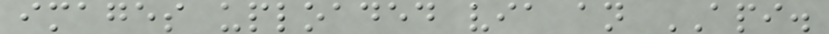images uploaded via an API.
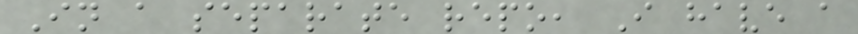In a separate repo, I have a
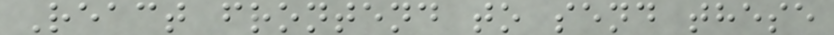React frontend to send these
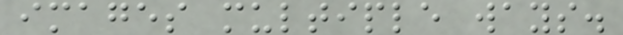images multiple ways.
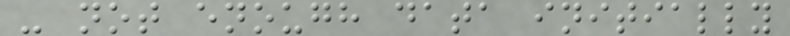- not enough data initially
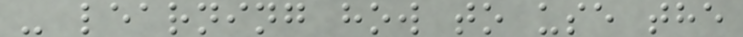- learning how to use the
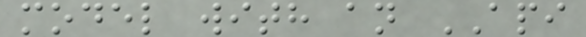model with an API
